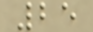25
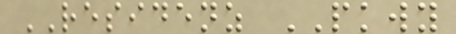RESIDENZ PKWY
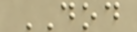DOD
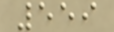559
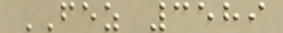FEZ 3589
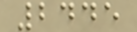2445
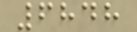6848
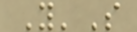Y'S
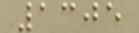1305
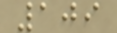109
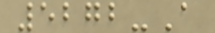5272-A
